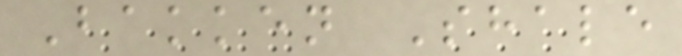Bakken Shale
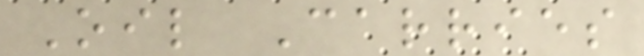Oil Carries
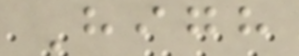High
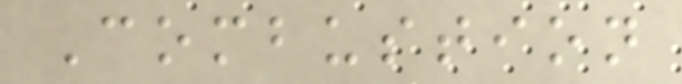Combustion
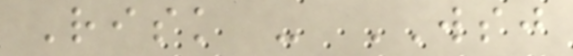Risk - WSJ
